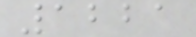1221
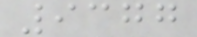9377
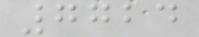7724
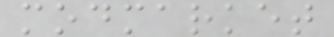modmarket
